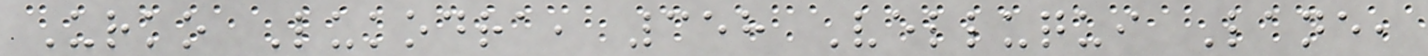Urko Lukodra, 358 Velluqui Lane,
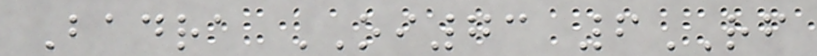Badra OI73 6RF
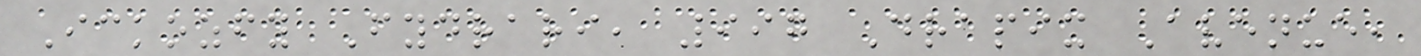Ickozfy Fydrari, 997 Drapix Avenue,
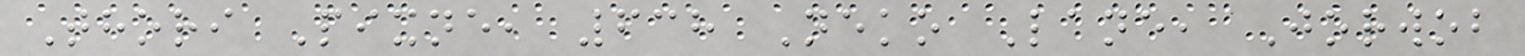Thori Pixne, 638 Neko Lane, Jorwob
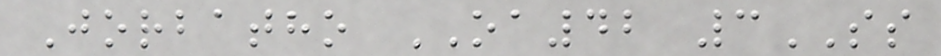Jorbatho OA42 3SS
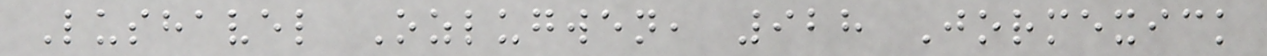Lushavel Ozlugwen, 928 Jormexick
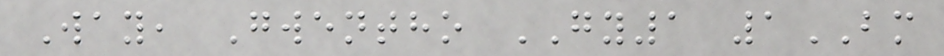Way, Gwentho GY1 1BM
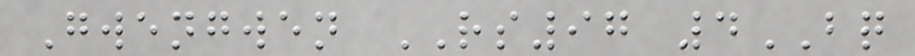Gwengwen RS97 4BQ
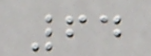64
